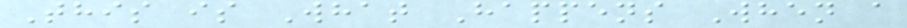This is What Happens When a
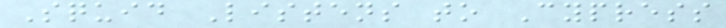Squid Listens to Cypress
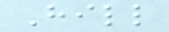Hill
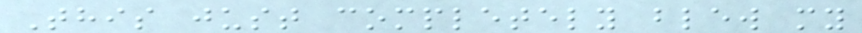This just completely blew my
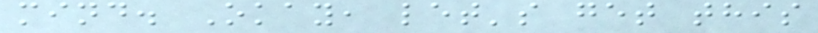mind. Okay, let's get this
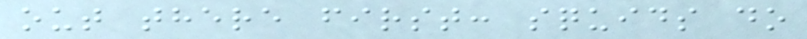out there first: squids do
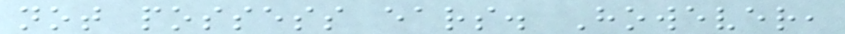not possess ears. However,
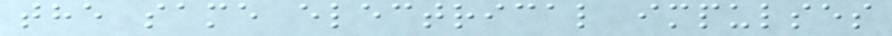the same electrical impulses
